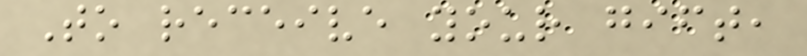To receive your gift,
